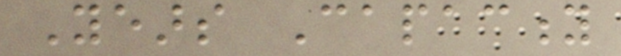Years Capacity
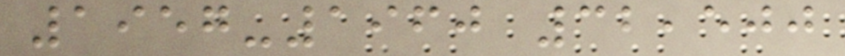1957-1960 32,500
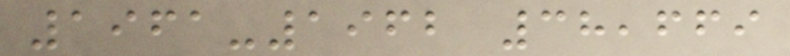1961-1962 38,669
